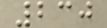230
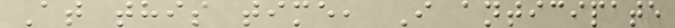At this time, I anticipate
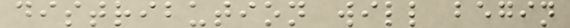distribution will begin
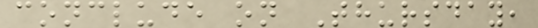conclude on Thursday,
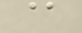@
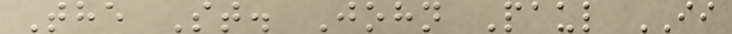The St. John Paul II
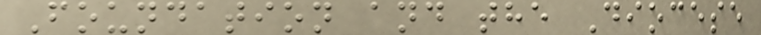Foundation and the Diocese
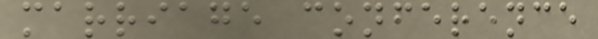marriage conference
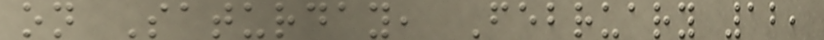on Saturday, February 12,
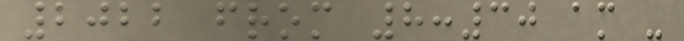2022 from 8:30 am -
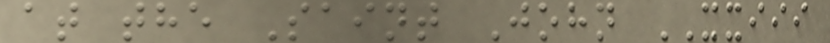at the Saint John XXIII
